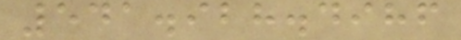541.928.4986
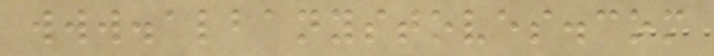www.albanystoves.com
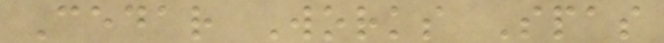Cedar Works Spas
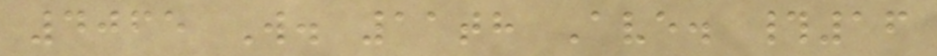4065 W. 11th Ave. #16
